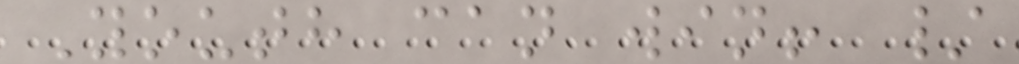Youth can win! /
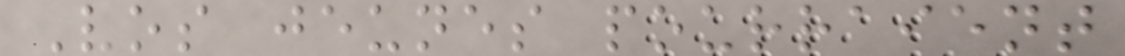Vos jeunes pourraient
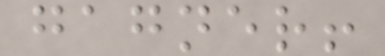gagner!
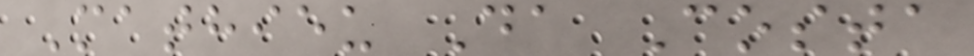Mathieu Da Costa
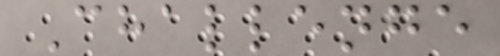Challenge
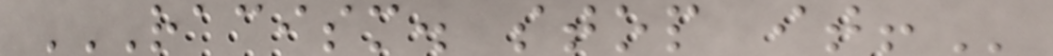RACISM. STOP IT!
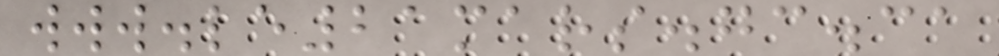www.le21mars.gc.ca
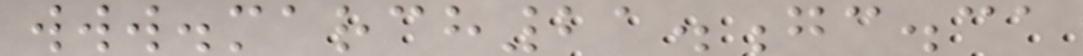www.march21.gc.ca
